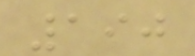190
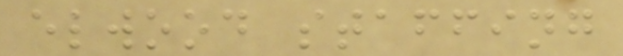elwood staffing
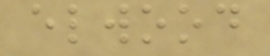elwood
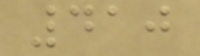410
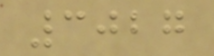3027
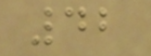42
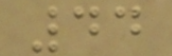44
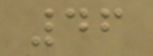46
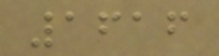1616
